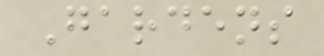Gardens
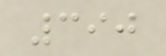390
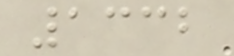1332
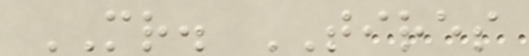MR. TIRES
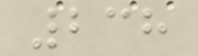238
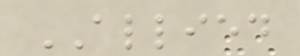ALLIED
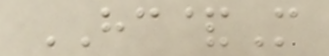HC&M
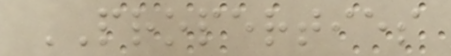PROPERTIES
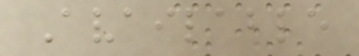Available
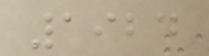1924
